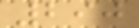290
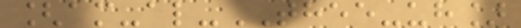[am-al-THEE-uh]
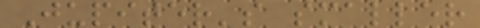Jupiter's smaller
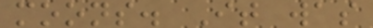moons. It was
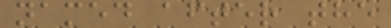named after the
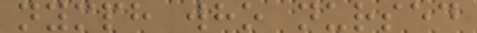nymph who nursed
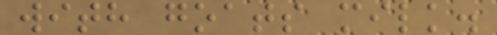with goats milk.
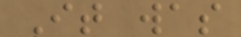It was
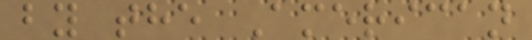by the American
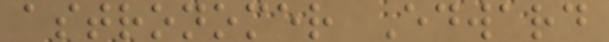astronomer Edward
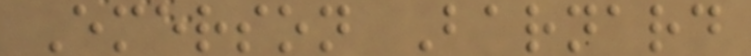Emerson Barnard
